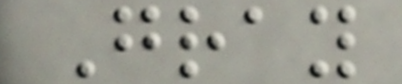Gray
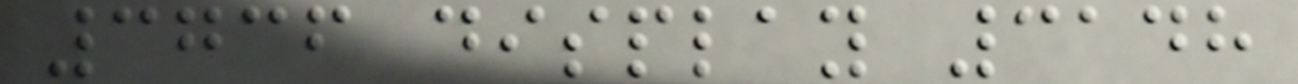3736 display 3148
